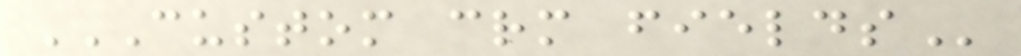CUSTOM CRM FIELDS
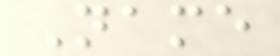Name
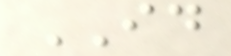ID
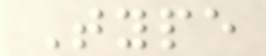Type
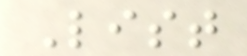List
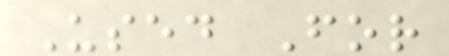Used For
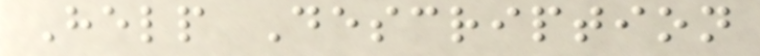Help Description
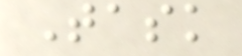Task
